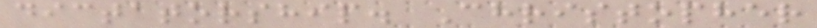dictatorship. Christopher
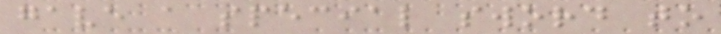gave a special sword to
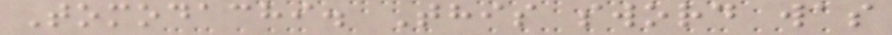Tomodachi. This sword was
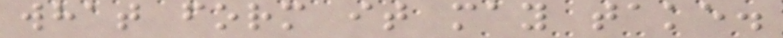what form it may take.
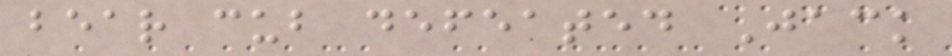bear cub defeated Jack
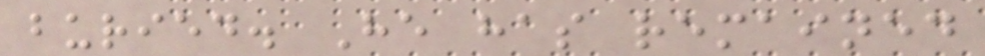buried. He has remained
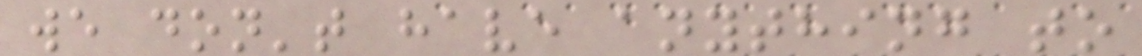we don't have anything to
